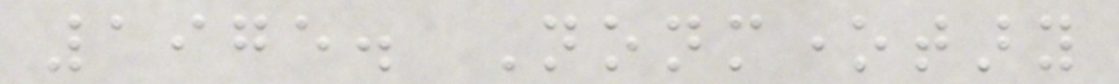1975. Nonmonetary
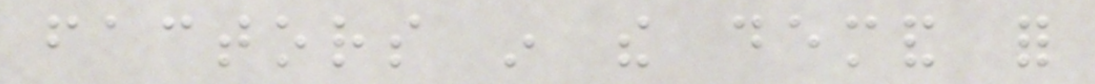factors in the demand for
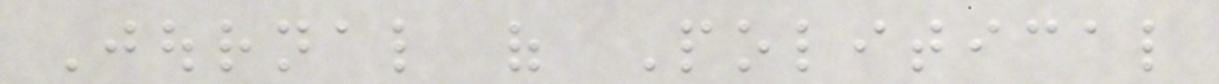Journal of Political
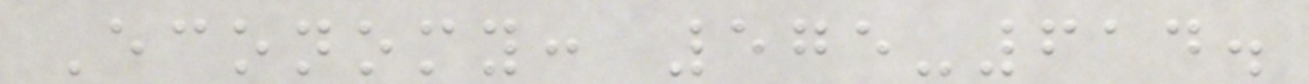Economy: 575-614.
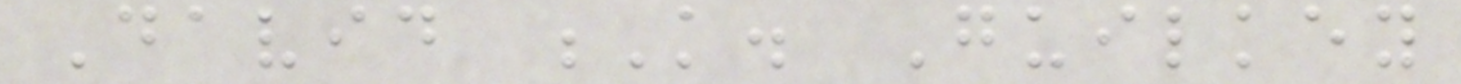David K. Guilkey
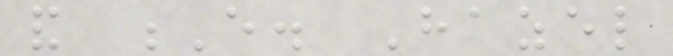and E. Hazel
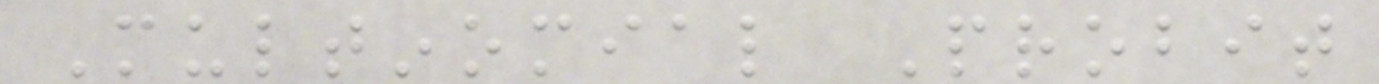Multinomial Probit
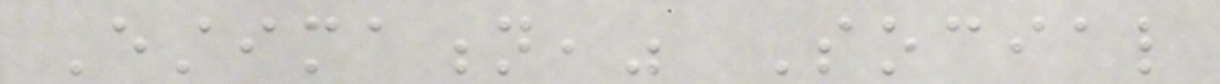Estimation," Social
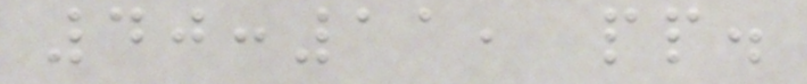40:11, pp.
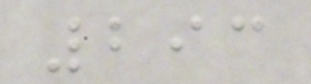293
